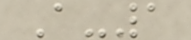A-1
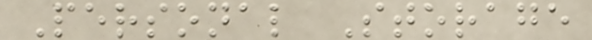Personal Storage
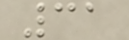31
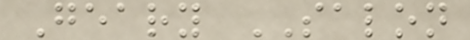Geary SALON
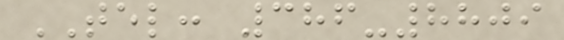TEL: 386-8809
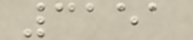3151
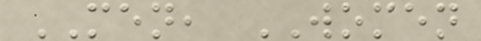MEN, WOMEN
